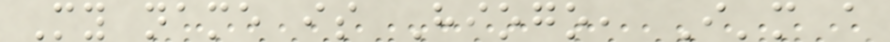My name is Hiogo, I'm a
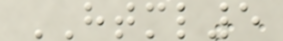HTML5
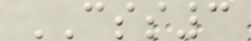CSS3
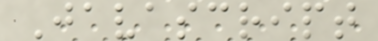Javascript
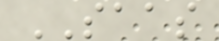SAAS
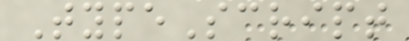TypeScript
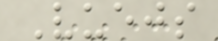Vuejs
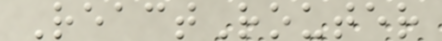ReactRouter
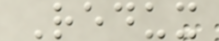Redux
